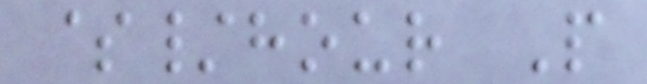$/hour P
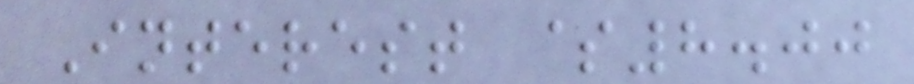Interest $8.00
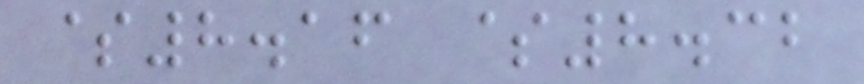$8.16 $8.32
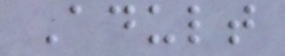Adult
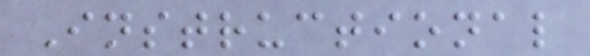Instructional
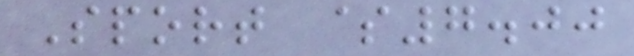Sport $7.00
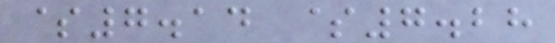$7.14 $7.28
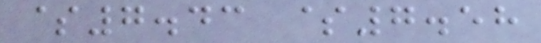$7.43 $7.58
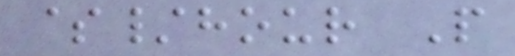$/hour P
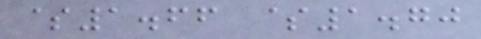$1.66 $1.70
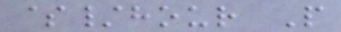$/hour P
